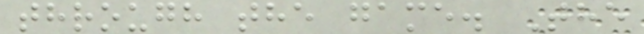through the game. The
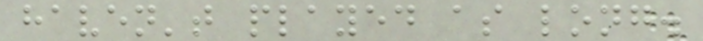haven't played as long.
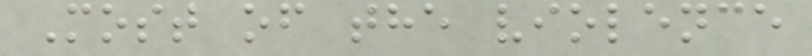Most of the violence
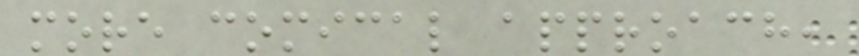more comical approach,
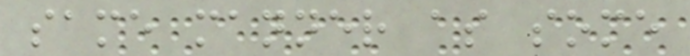same manner as some
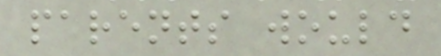parents would
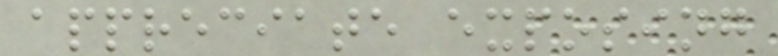appreciate exposing
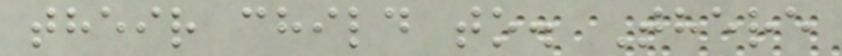their child to. There
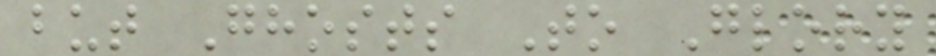but Ghosts To Glory
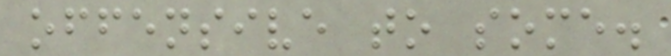offensive to some.
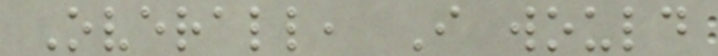Overall, I would
